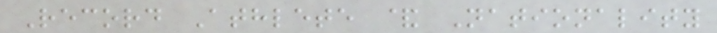Record Athlete & Nationality
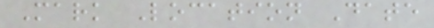Mark Location Date
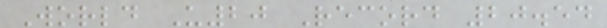World U20 Record 20.54
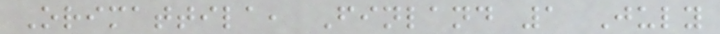Orimattila, Finland 1 July
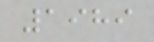1989
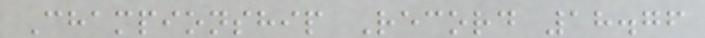Championship Record 18.76
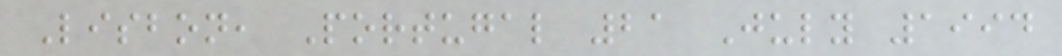Lisbon, Portugal 21 July 1994
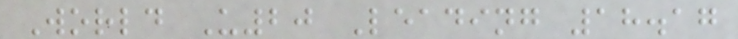World U20 Leading 18.17
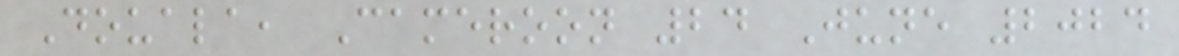Douala, Cameroon 24 June 2024
